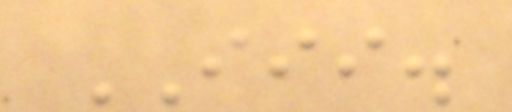III.
